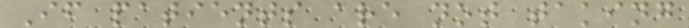If patients are not taking
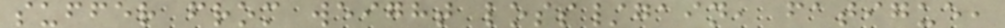suffer from weight loss/gain, fatigue,
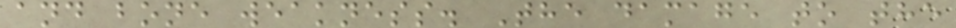and bone weakness. The damage to the
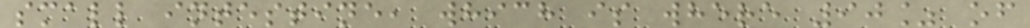small intestine, which is where 90% of
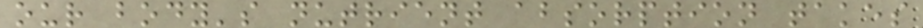our body's nutrient absorption takes
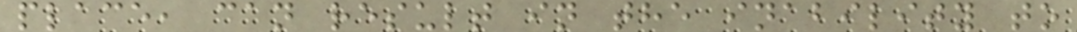place, can result in the inability to
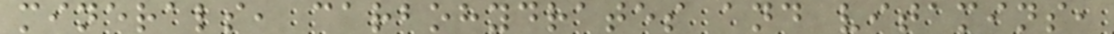minerals, carbohydrates and vitamins,
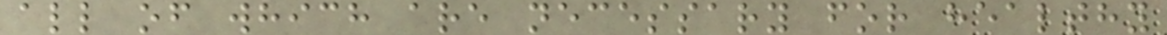all of which are necessary for healthy
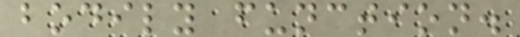bodily function.
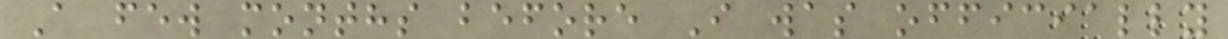A few months before I was officially
